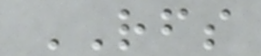RFS
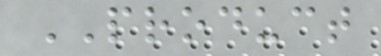PRODUCT
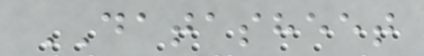DATASHEET
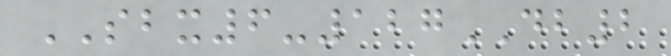SBX6-127DB2
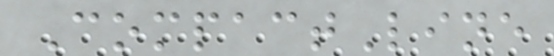CompactLine
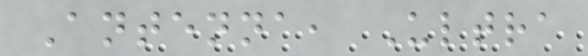Antenna, Ultra
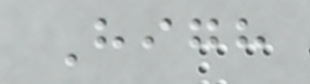High
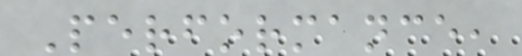Performance,
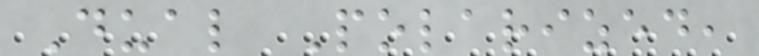Dual Polarized,
